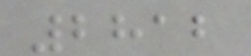2812
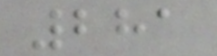281
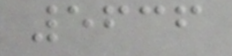5636
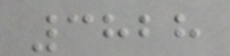3828
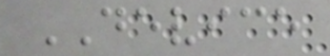DEVICE
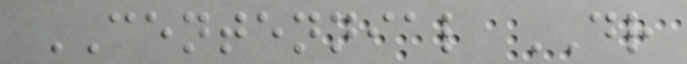CENTENNIAL DR
